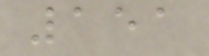151
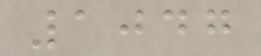1047
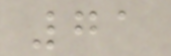71
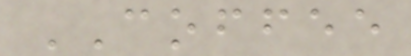COFFEE
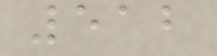512
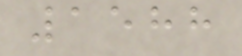1588
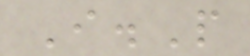I.P
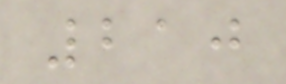210
